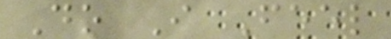Do I Feel
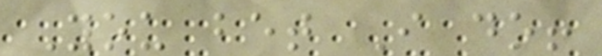You bet I do!
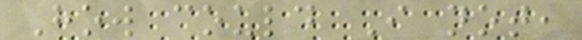How could I not,
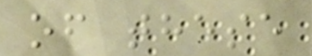of these
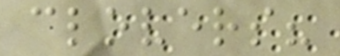clovers?
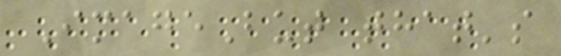ImageBut that's
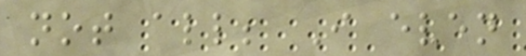not all; I even
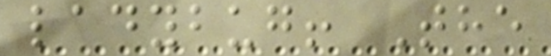ladybug! The
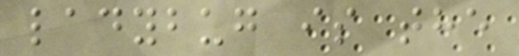ladybug is the
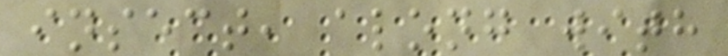insect, along with
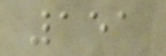151
